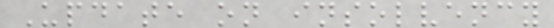Update on insolvency
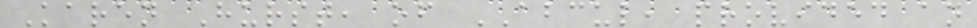Karen Hurst, of ABCUL, provided an
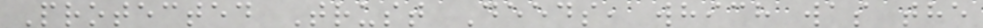Protected Trust Deeds, which was the
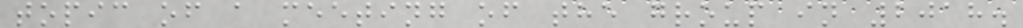topic of a meeting of the group in 2018.
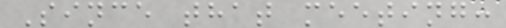Since that meeting:
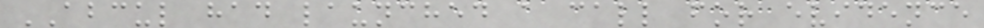ABCUL had launched a call for evidence
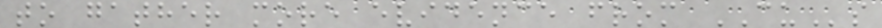to gather more evidence from CUs
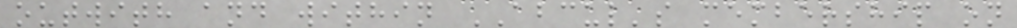outwith and within ABCUL's membership on
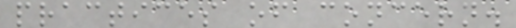practices of concern.
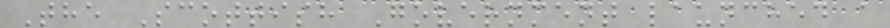The Scottish Government launched a
